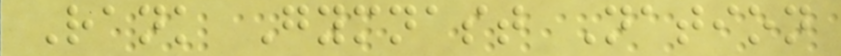Rank Gymnast Nation
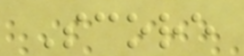Score
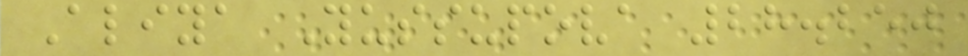Aliya Yussupova 28.250
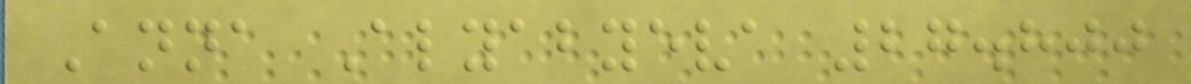Anna Alyabyeva 27.800
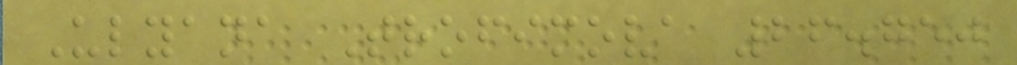Ulyana Trofimova 26.750
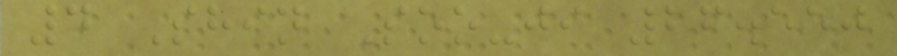4 Shin Soo-ji 26.550
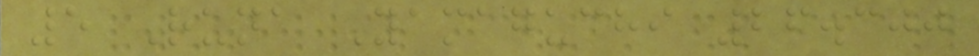5 Runa Yamaguchi 26.300
